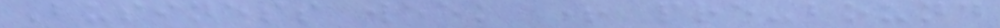Business week + pre-bound
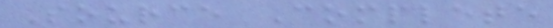Source Complete
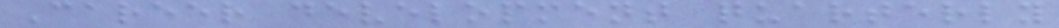Career development quarterly
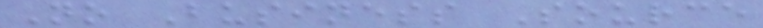No Business Source
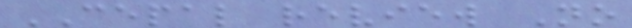CEPAL review No
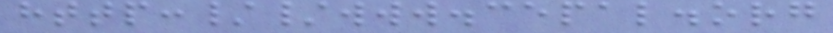http://www.cepal.org
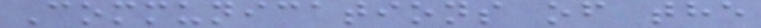Communications of the
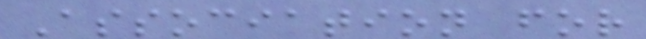Association for
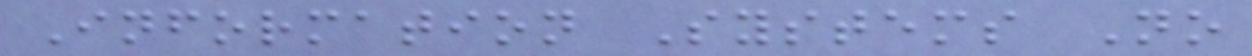Information Systems No
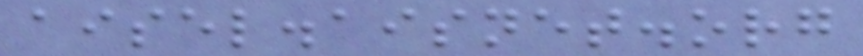aisel.aisnet.org
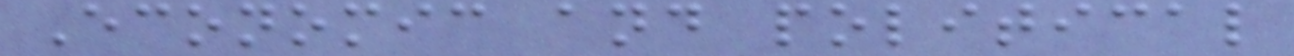Economic and political
